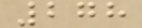278
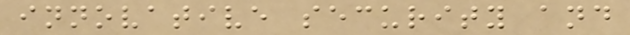innovative security and
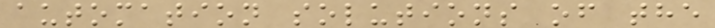automation solutions of the
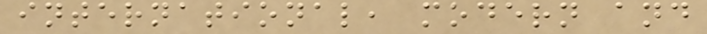international, modern and
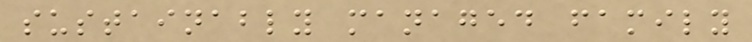sustainably managed family
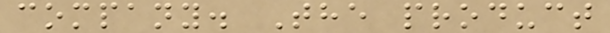company. The product
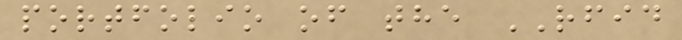portfolio of the RFID
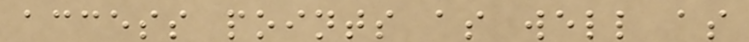access points as well as
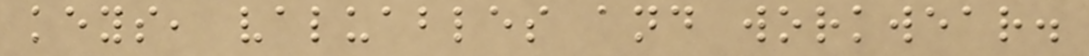keys, valuables and workwear.
